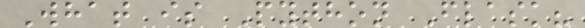What is Python Flask?
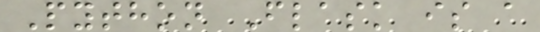Python Flask is a
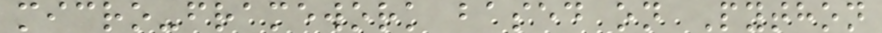micro-framework based on Python
